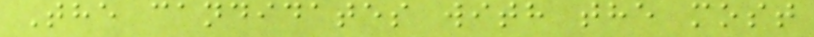The candidates with the most
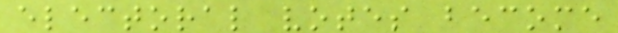electoral votes become
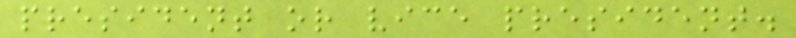president or vice president.
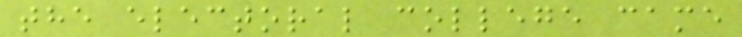the electoral college came
